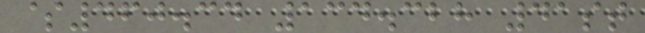$460.34 134.328 41st
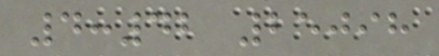4:42 25098
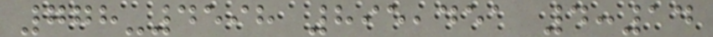778-4598 895,451 4:14
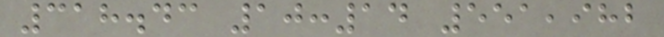318.43 10:14 551,982
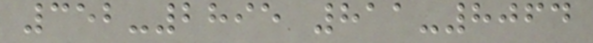352-2895 811-8064
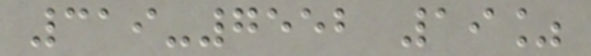319-7552 19%
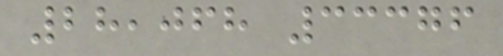28,068 33376
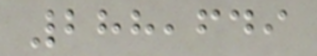288,649
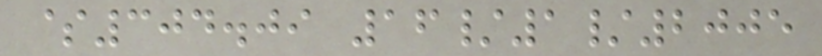$304.09 16/1/2005
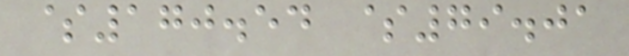$170.54 $79.01
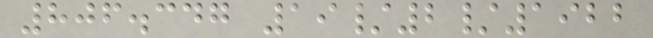806.347 19/2/1922
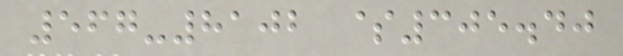567-8102 $305.40
